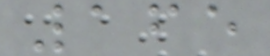165
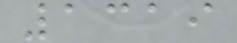1319
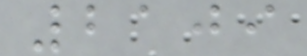2109
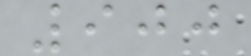900
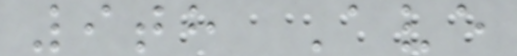9th Ave
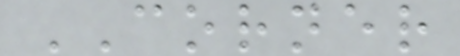CORNER
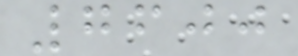7600
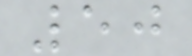50
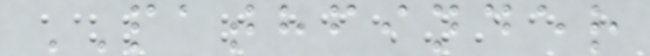PATHFINDER
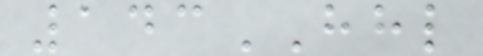143HHL
